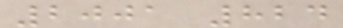2001 824
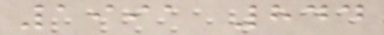1991 844
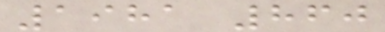1981 860
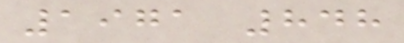1971 848
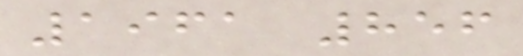1961 856
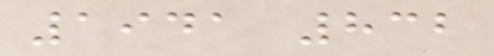1941 832
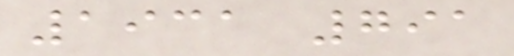1931 791
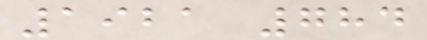1921 784
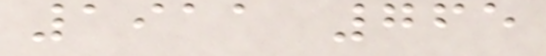1911 765
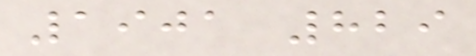1901 829
